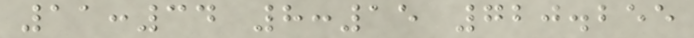11:34 8:15 720.255
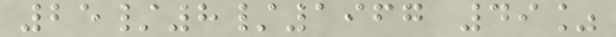25/8/1967 49%
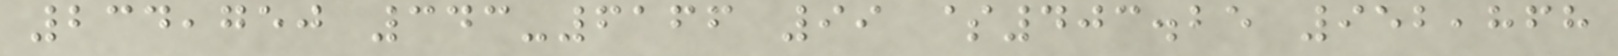234,750 343-6166 99 $403.25 952,868
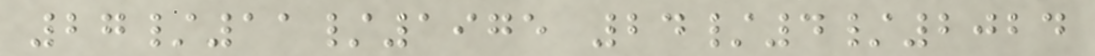27/11/1975 24/4/2024
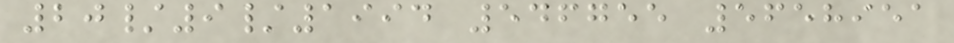20/9/1994 546755 5658951
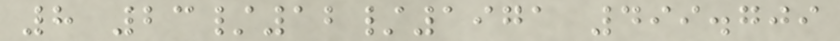8 23/12/1971 499.709
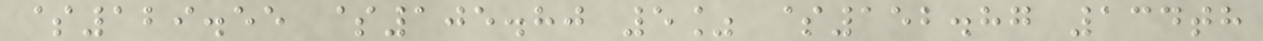$129.55 $105.80 5% $152.87 134th
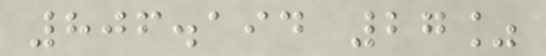806.194 27%
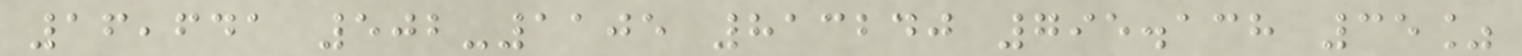16,641 502-1105 813240 795.138 35%
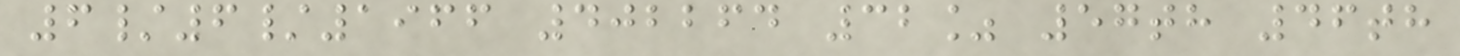6/6/1966 402264 32% 57th 46th
